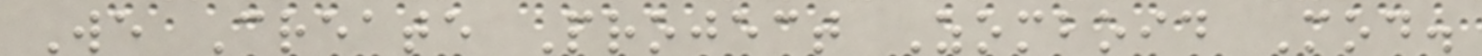We Create Project Zomboid Mod.
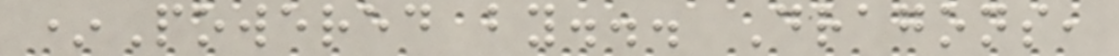*Powered by... Dragons,
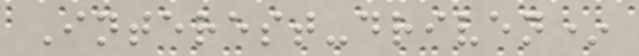Interest-driven*
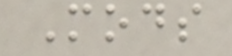Mods
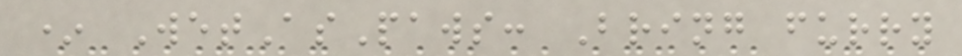* WetAsPaws: Bring furry
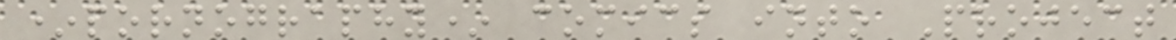*pornography* comics into Project
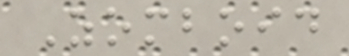Zomboid
